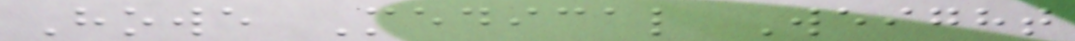Howe Medical Weight
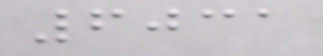6031
